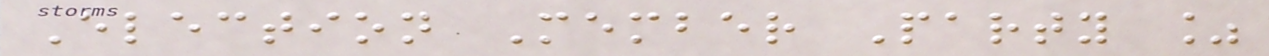Election Member Party %
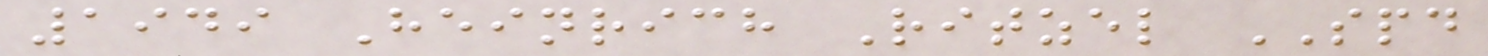1949 Heinrich Ritzel SPD
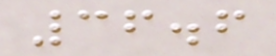36.6
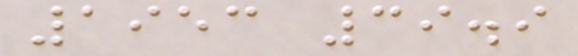1953 39.9
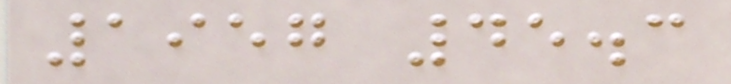1957 45.3
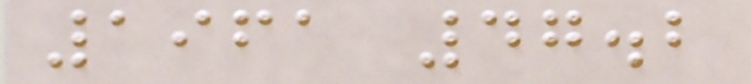1961 47.2
